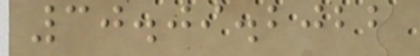30.09.2022
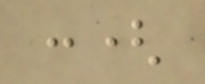:(
